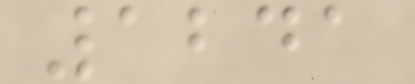1241
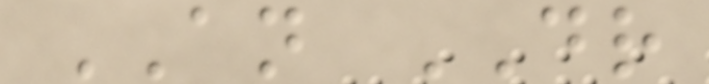AN DR
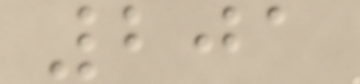201
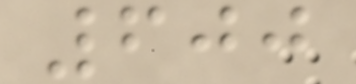600
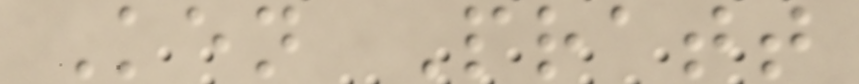Ken Pratt
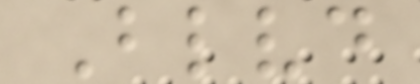Blvd
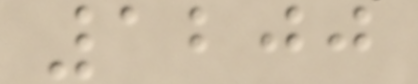1200
